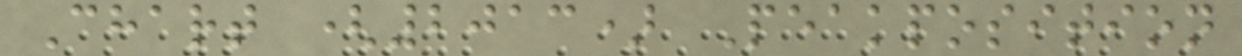Chart (2013) Peakposition
